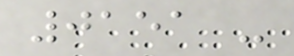0151 -
